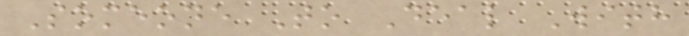Someone To Deal With
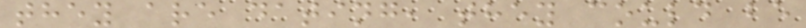they are dating, they could be
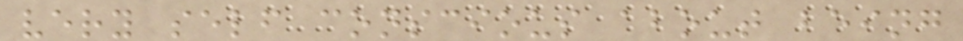very self conscious about being
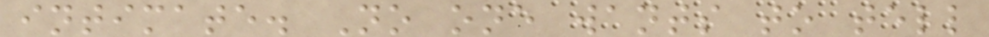intimate. No one wants to tell
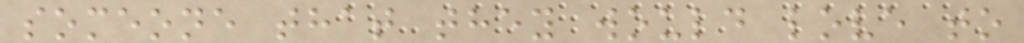someone that they would love to
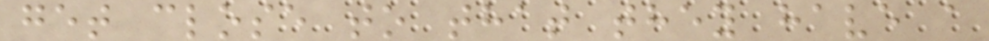get close to that they have a
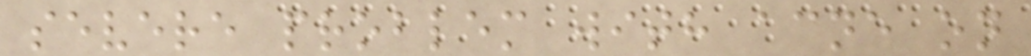severe problem with acne on
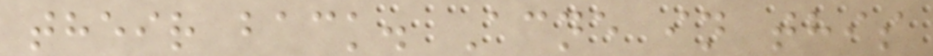their back. Acne in this
